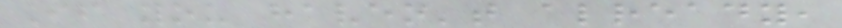If you haven't already,
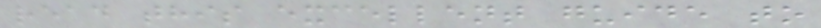read this excellent guide to
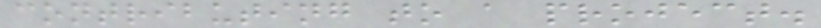contributing to a project.
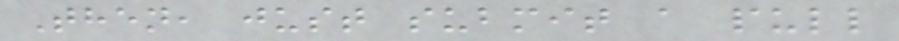Then, just submit a pull
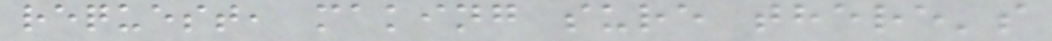request, making sure there's
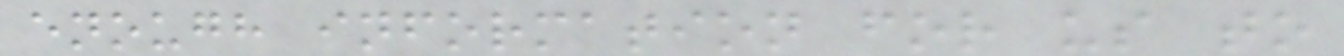enough information for us to
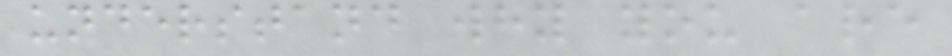understand why you are
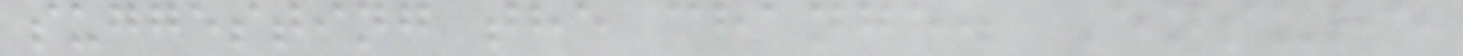suggesting the change. Ensure
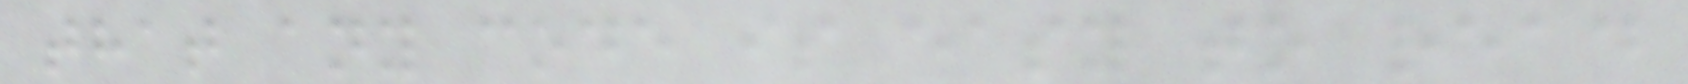that any code is easy to read
